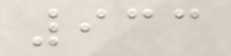933
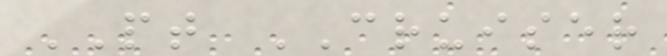PT CRUISER
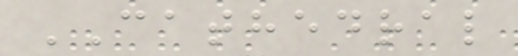CATHEDRAL
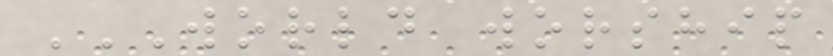WORLD WORSHIP
